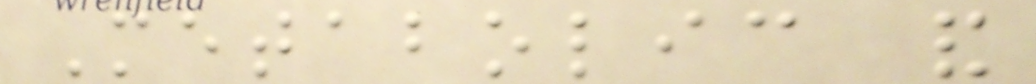Metabolic and
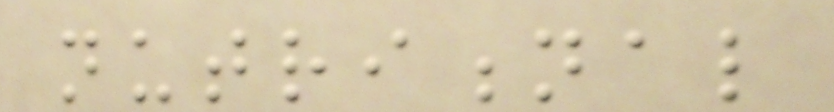nutritional
